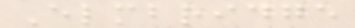Elmbridge
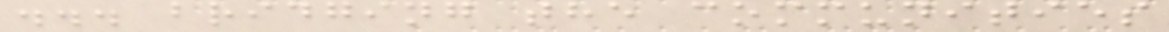... bridging the communities
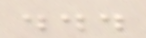...
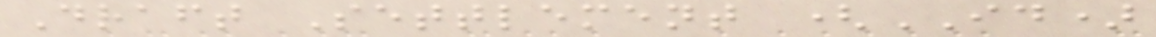Draft Settlement (ID)
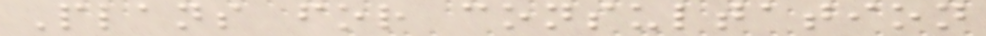Plans for consultation
